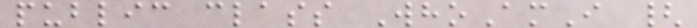public class WhoAmI {
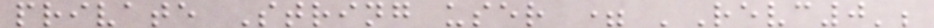private String user = 'Revc0';
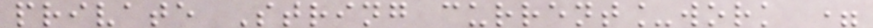private String current_work =
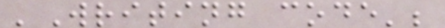'Writing code';
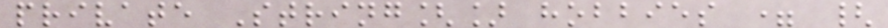private String[] hobbies = {
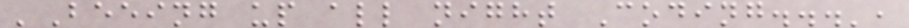'Beeing up all night Coding...',
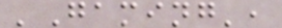'Gaming',
